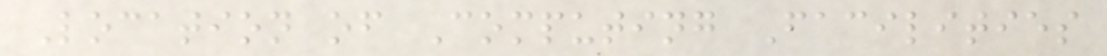Location of Computing Facilities
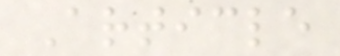Article
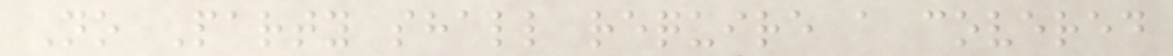No Party shall require a covered
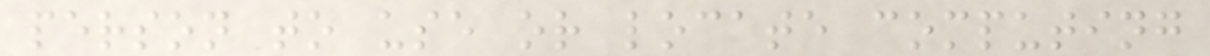person to use or locate computing
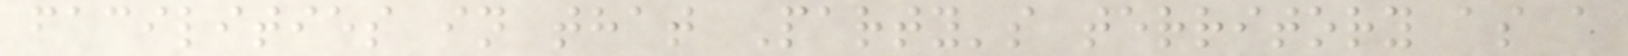facilities in that Party's territory as a
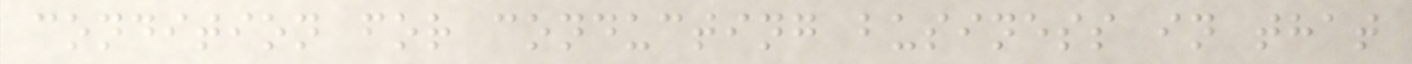condition for conducting business in that
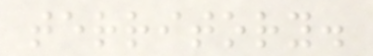territory.
